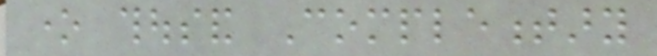one thousand Complementary
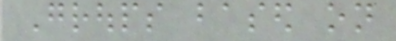Groups based on
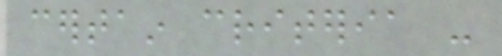certain criteria -
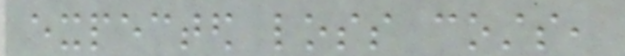expected loss costs,
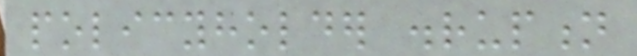policyholder disruption
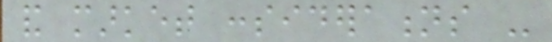and market considerations -
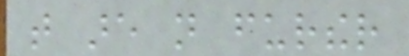that are not further
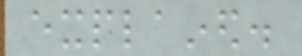explained.
